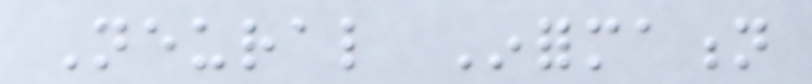Neural Information
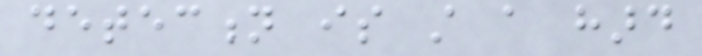detection is still a hard
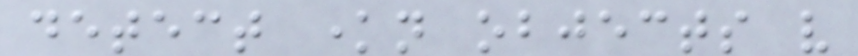detect known objects very
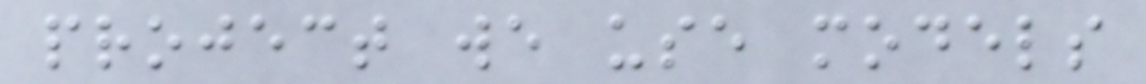project we use models
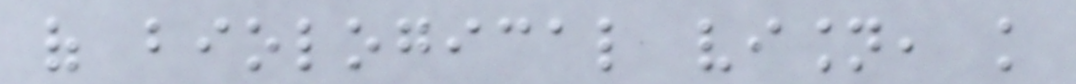of biological vision, knowledge
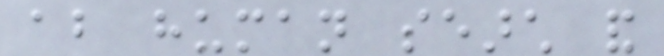about human search and
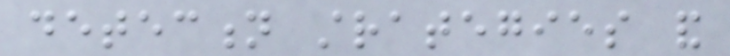detection strategies and
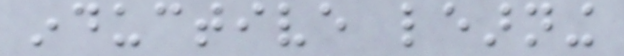inductive learning
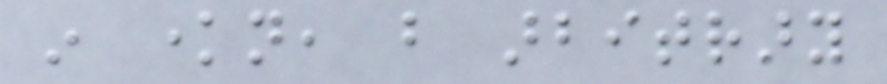in known, but arbitrary
